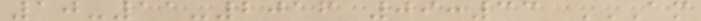10-11-2016 09:33 AM
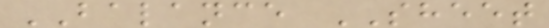BALANCE SHEET
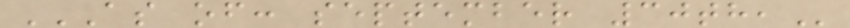AS OF: SEPTEMBER 30TH,
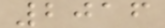2016
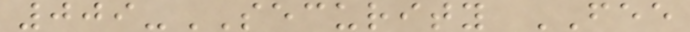009-SECURITY FEE
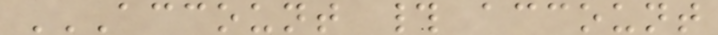ACCOUNT # ACCOUNT
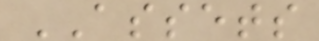ASSETS
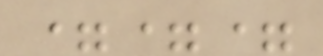===
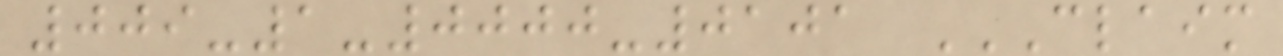009-1-0000-0101 CLAIM
